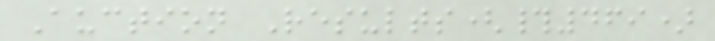Auction Results(#469)
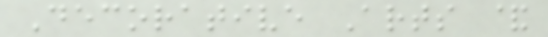Decorative Arts &
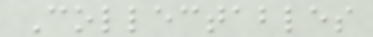Collectables
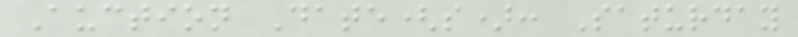Auction Date(s): Saturday
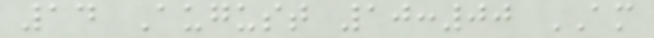14 August 10:00 AM
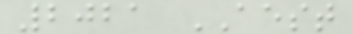2021 AEST
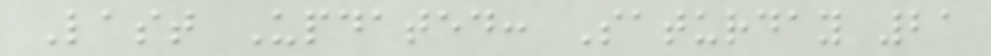Last Updated: Saturday 21
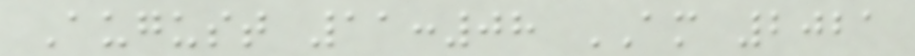August 11:08 AM 2021
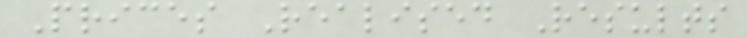Prices Realised Results
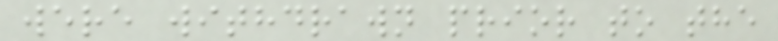were withdrawn prior to the
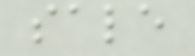sale
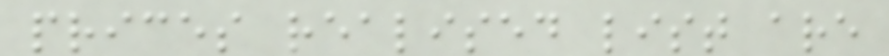prices realised list are
